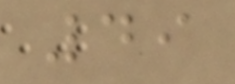49
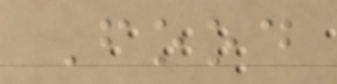Food
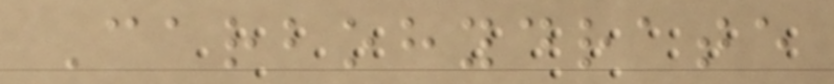Carbohydrate
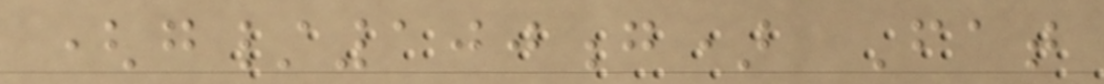(g/100g) Fat
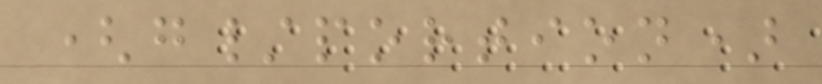(g/portion)
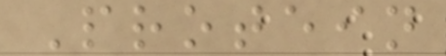Protein
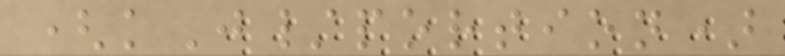(kJ/portion)
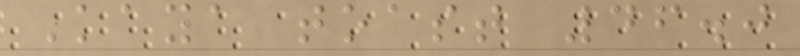Kaya toast 46.0
